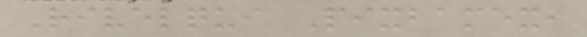Rivelqui Pixbamex,
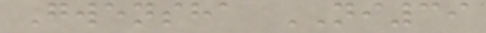Gwensha NI39
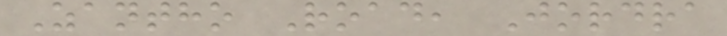Zantho Road, Jordra
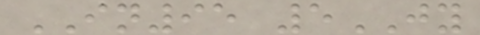IN95 5JY
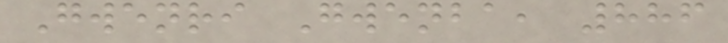Gwenri Gwenba, 886
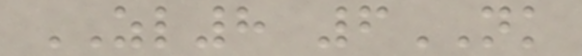ZL8 6NK
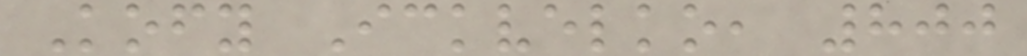Kofy Ickvelko, 800
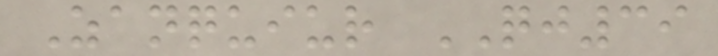Zanquiur QJ39
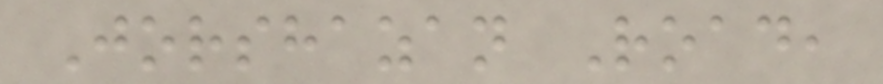Jorshazan Road,
